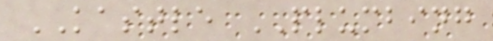KASTLE PLUMBING
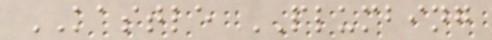KASTLE PLUMBING
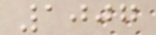1007
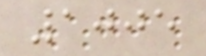1005
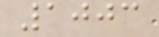1003
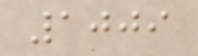1009
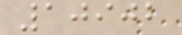10902
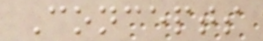Concepts
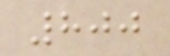800
